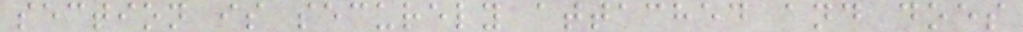section is securely attached and does
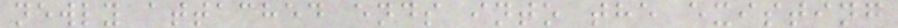newly attached ends into the existing
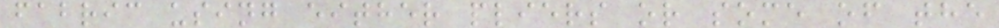fabric using either pliers or some of the
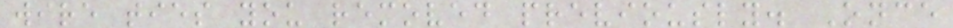wire ties you removed previously. Once
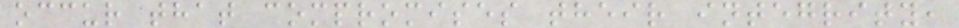occur that compromises their integrity,
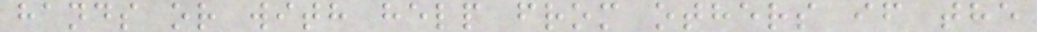hands or with help from others if the
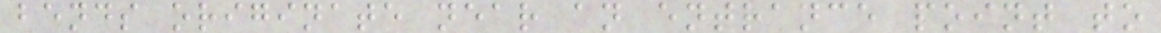bends originate near an entrance point to
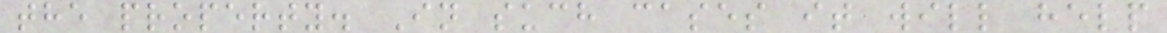the property. In such cases it will help
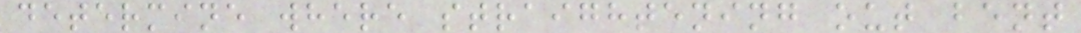determine where straightening out bent
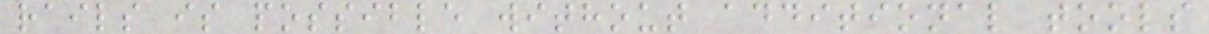rails is possible without additional tools
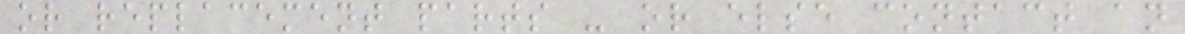or replacement parts - or else contact an
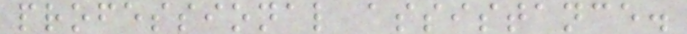professional assistance.
